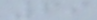69
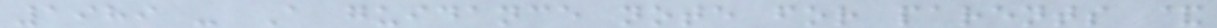1989 - A guidance note for parents &
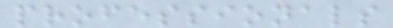professionals
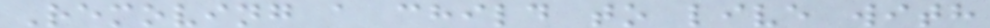Removing a child to live with
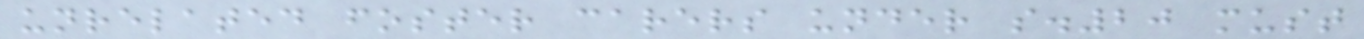unrelated foster carers under s.20 must
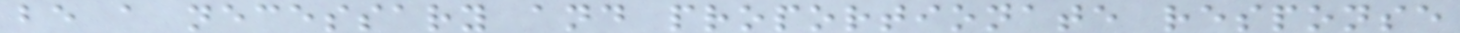be a necessary and proportionate response
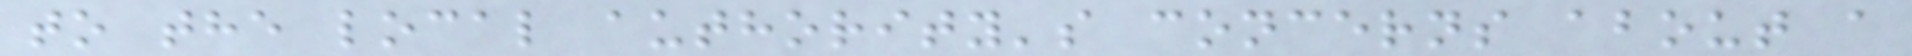to the local authority's concerns about a
